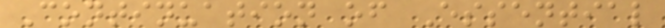Continuation of Essential
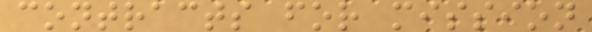contracts for mission
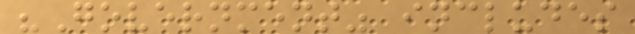"Government" includes
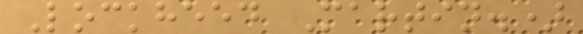Lockheed Martin.)
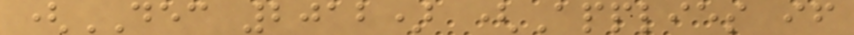(DEC 2012) (Applies if
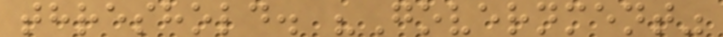threshold. "Government"
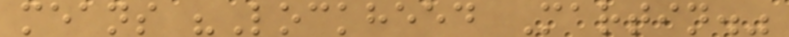means "Lockheed Martin."
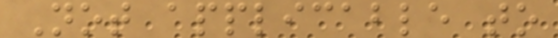Not applicable to
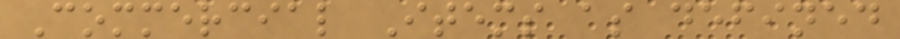Commercial Items as defined
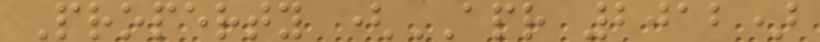Property (APR 2012)
